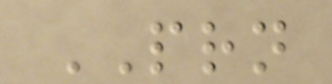PRN
